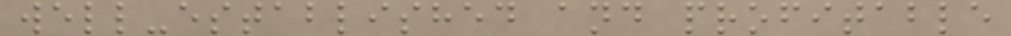well-established and profitable
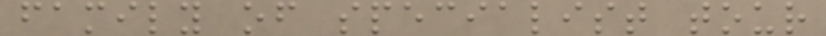family of specialist tour
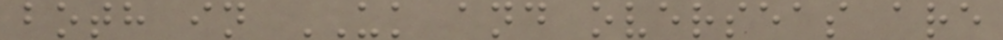both in UK and overseas are
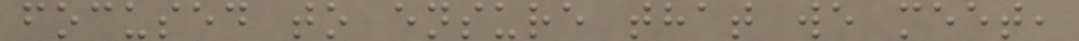focused to ensure that we meet,
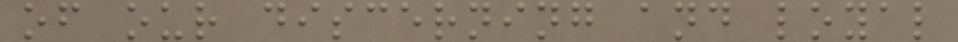of our discerning and loyal
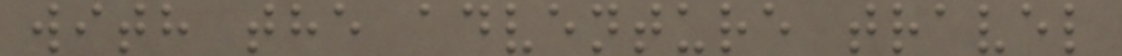with the adventure travel
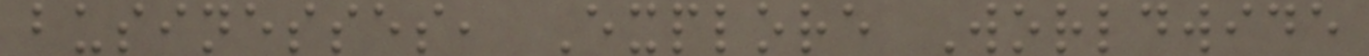businesses, Explore Worldwide
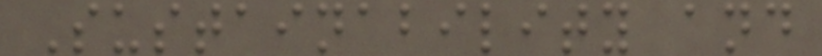Sustainability and
